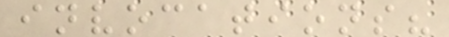invocations?
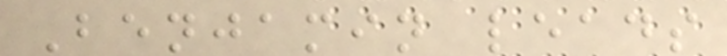Benjamin leads
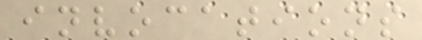invocations
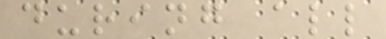during all
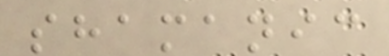shamanic
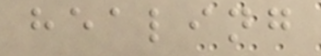healing
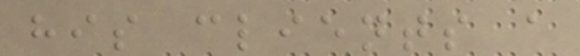his clients a
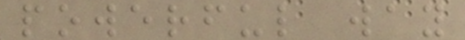powerful way
